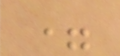=
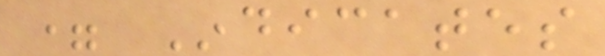= Indicates
